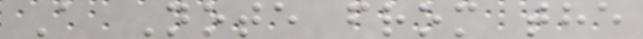A Note from the
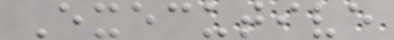Executive
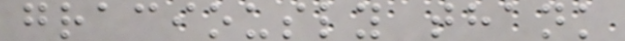graciously thank
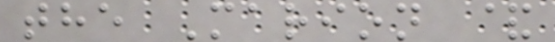the Marion &
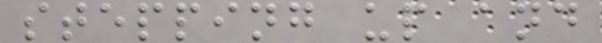stepping up and
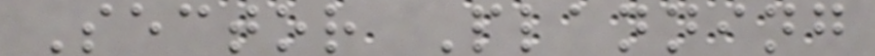Sector Planning
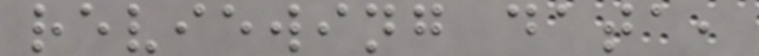reviewing data,
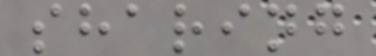sharing
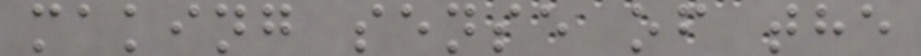making sense of the
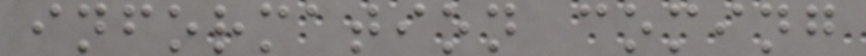information coming
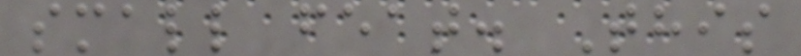small feat. This
